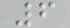6
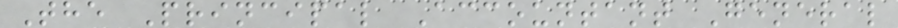The Principal Accountant General
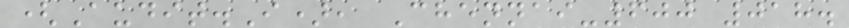(Audit.I), Chennai-600 018.
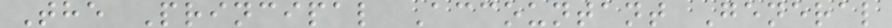The Principal Accountant General
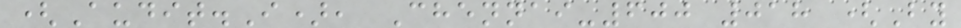(Audit.I), Chennai-600 018 (By
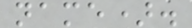name).
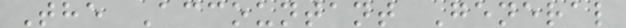The Accountant General
